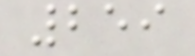259
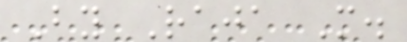By Raja M.
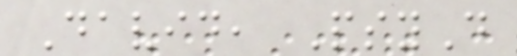David, PsyD
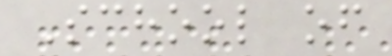School of
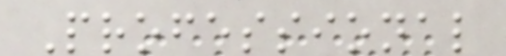Professional
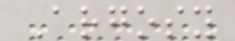Argosy
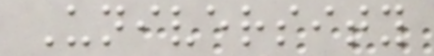University
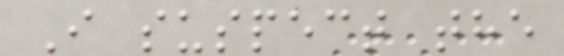I suspect the
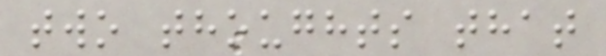two thoughts that
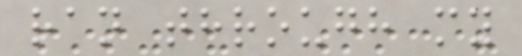ran through my
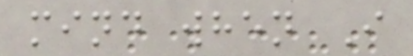mind when I
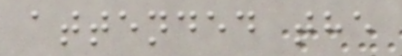attended the
